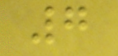7
